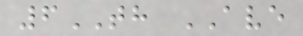6TH AVE
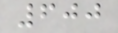600
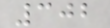302
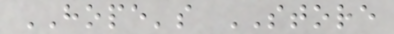HOPE's STORE
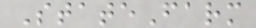StateFarm
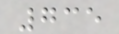735
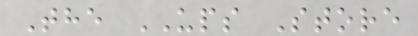The UPS Store
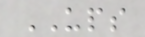UPS
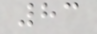83
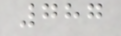787
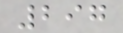297
